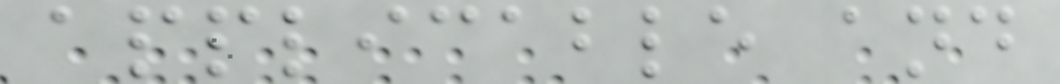applicable and
